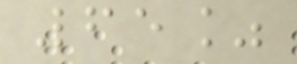65%
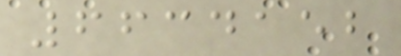6634152
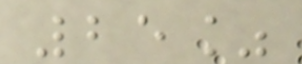25%
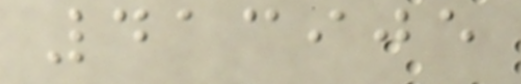413905
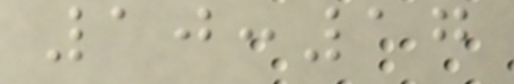10:17
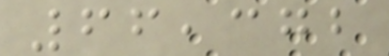66,372
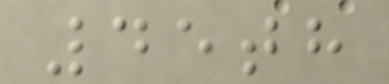45th
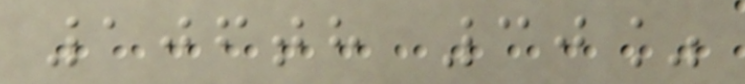106th 30%
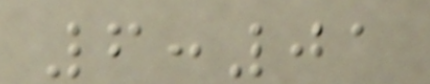6:01
